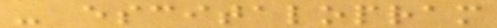- escitalopram
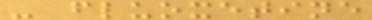- fluoxetine
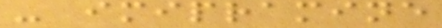- imipramine
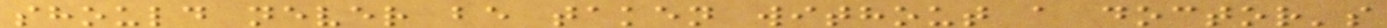should never be taken without a doctor's
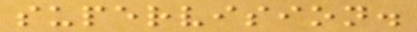supervision.
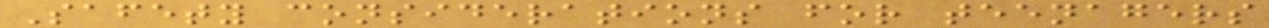Safety considerations for teenagers
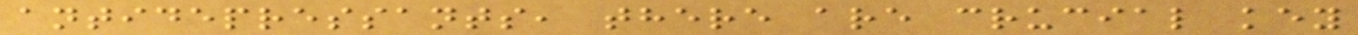antidepressants, there are crucial key
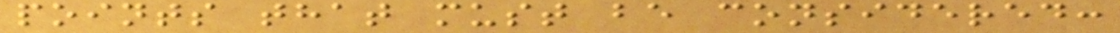points that must be considered:
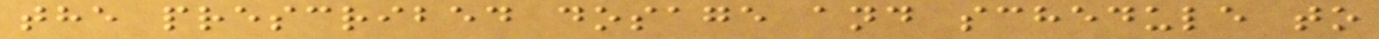the prescribed dosage and schedule to
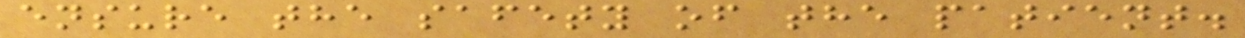ensure the safety of the patient.
